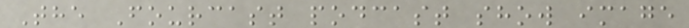The Fourcast podcast show image
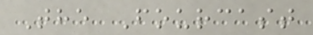The Fourcast
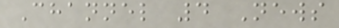Channel 4 News
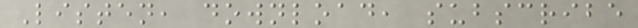Listen, download, subscribe
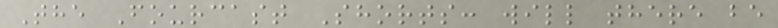The Fourcast Shorts: will there be
